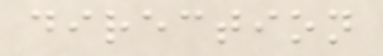direction
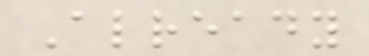Already
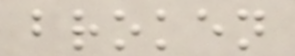broken
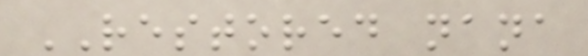RESTORED nana
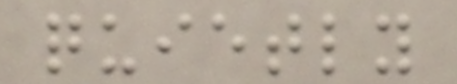quietly
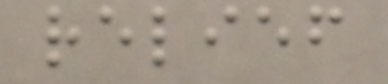relief
